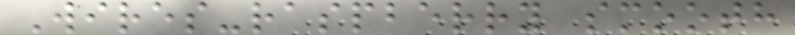Wires-raspberry smooth
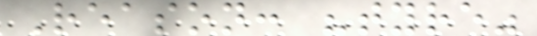Reason: "tyre"
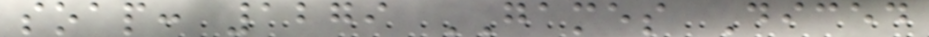soap: 1279 GAMES Diced
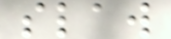slaw
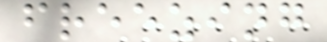freezing
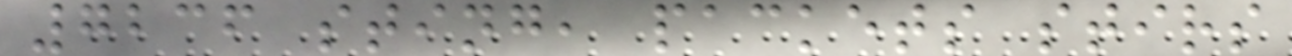7236 sting, packets stirs
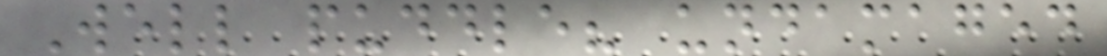Well puddle? undamaged
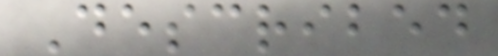Described
